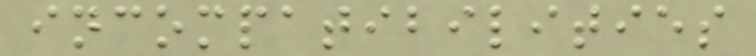incompatibilities
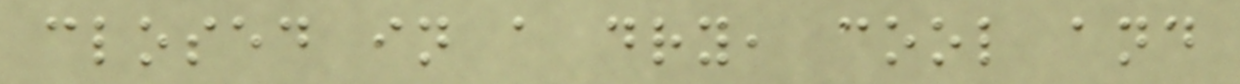closed in a dry, cool and
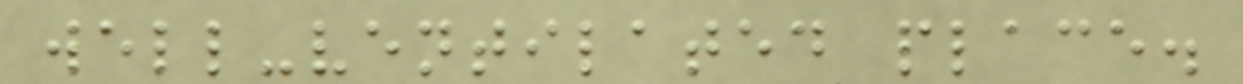well-ventilated place.
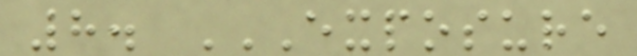8. EXPOSURE
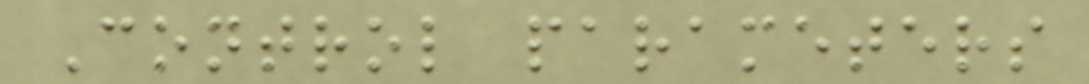Control parameters
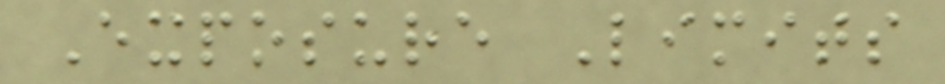Exposure Limits
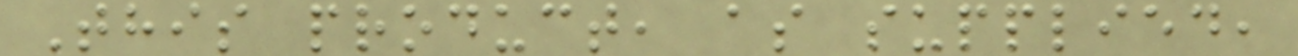This product, as supplied,
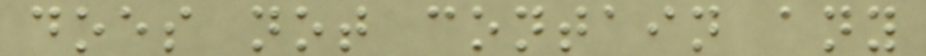does not contain any
